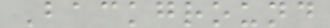Background
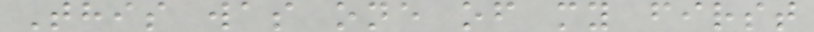This was one of my first
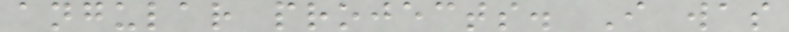angular projects. I was
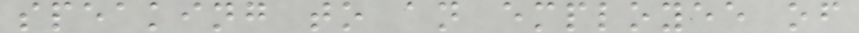speaking to an employee of
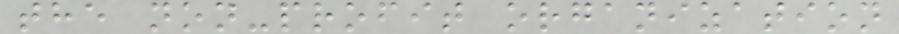the non-profit organization
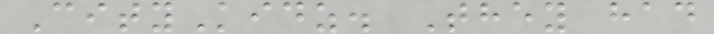CityKidz. They had
